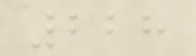228
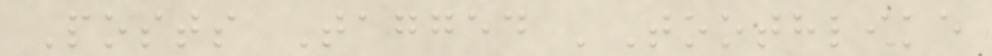Posts Tagged 'Toothlike
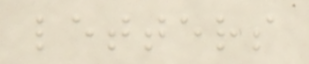letters
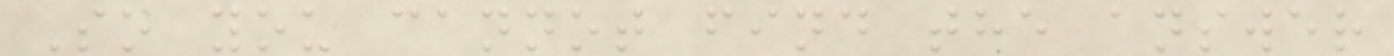So you cannot find the answer
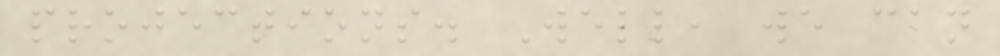projections. Well, we can
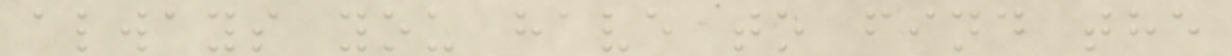always you have to find the
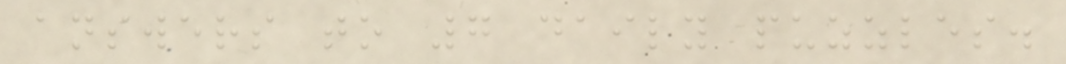answers to 7 daily puzzles.
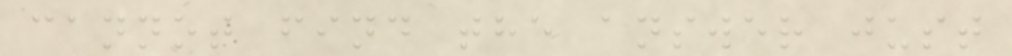cannot find the answer just
